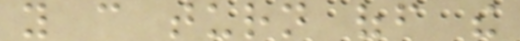you can turn off the
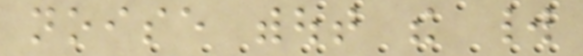noise without the world
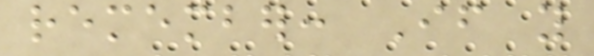remember: If you
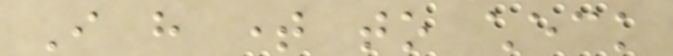I have time to check
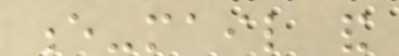e-mail and
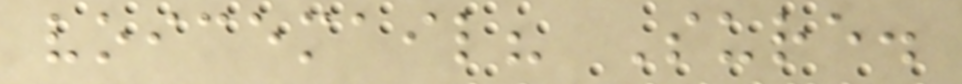voicemail? Sure.
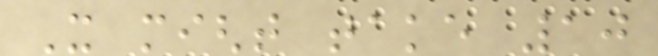It might take 10
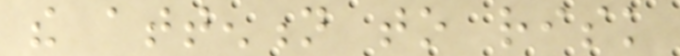the attention to risk
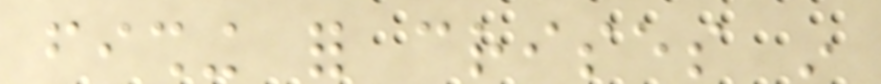fishing for crises in
